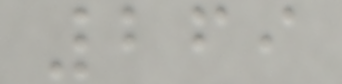269
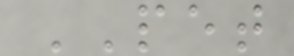PET
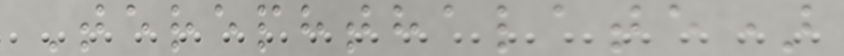Terephthalate)
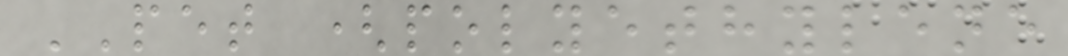PET (polyethylene
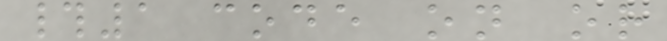#1 code on or
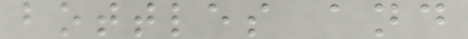bottles and
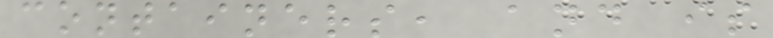containers, and is
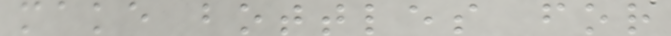make bottles for
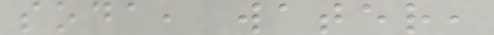soda, water,
